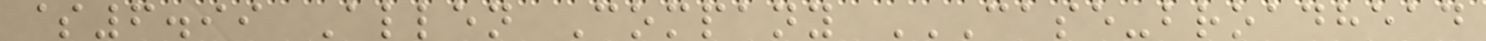$6.99 Allen Company CASE-BROADHEAD
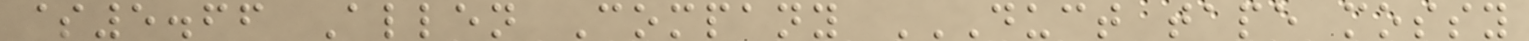$5.66 Allen Company DUCT TAPE MOSSY
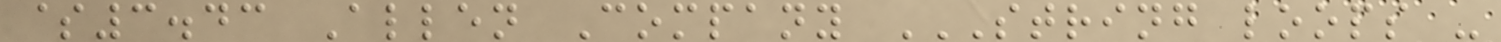$3.43 Allen Company STRING LOOPS -
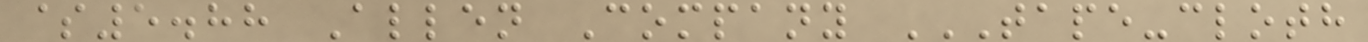$5.88 Allen Company TAPE-CLOTH
